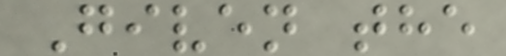Given the
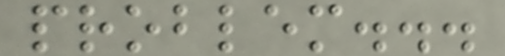problem...
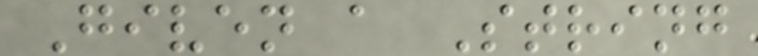Given a String
